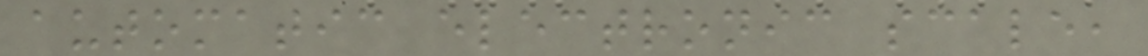automatic electronic scale,
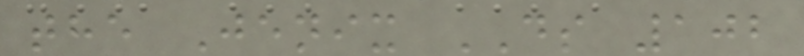the Jenix DS 102
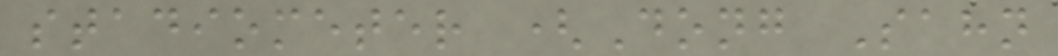stadiometer (Dong Sahn
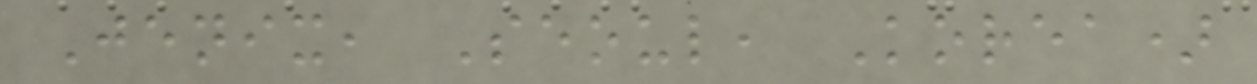Jenix, Seoul, Korea)
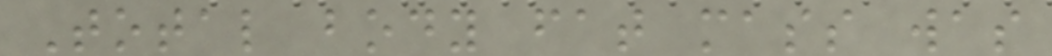Total body fat mass was
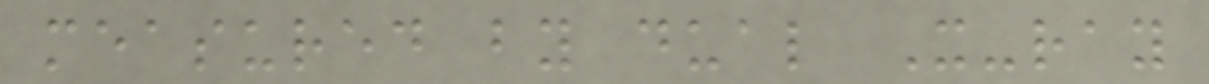measured by dual X-ray
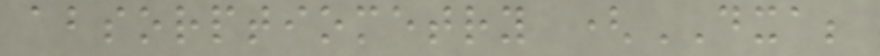absorptiometry (DXA;
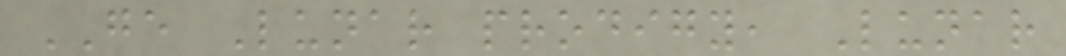GE Lunar prodigy, Lunar
